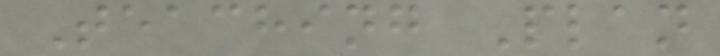Teaching Plan
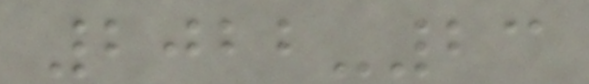2022-23
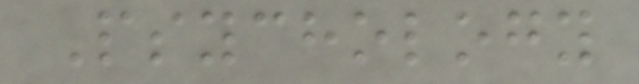Psychology
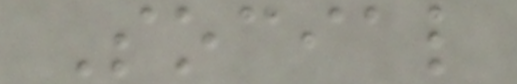Social
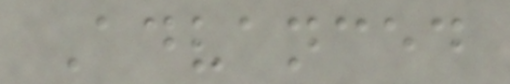Advanced
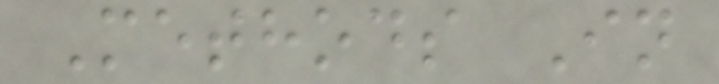Methods In
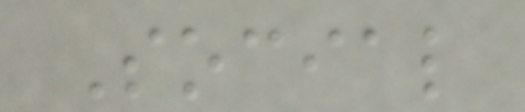Social
